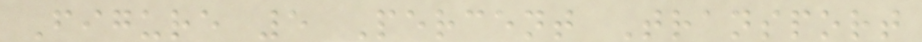Figure 5 Percent Transport
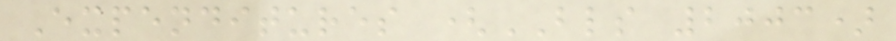Expenditures (BLS 2003)
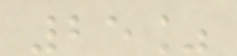25%
